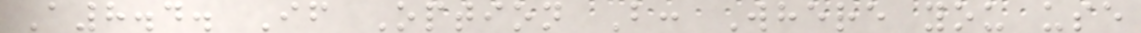A8.4. If Option B: Where you use
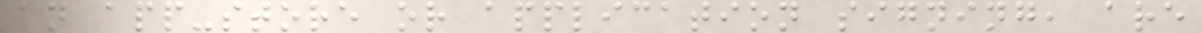an app-store or application signing, are
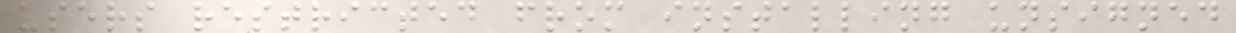users restricted from installing unsigned
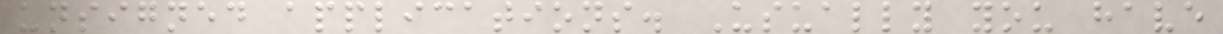unsigned applications. Usually you have
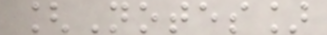[Notes]
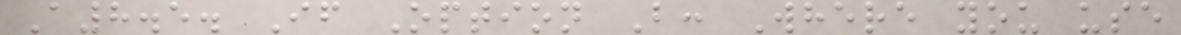A8.5. If Option B: Where you use
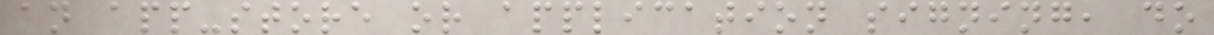an app-store or application signing, do
